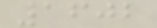1602
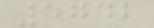5742
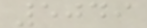5049
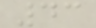43
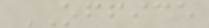OFFICE
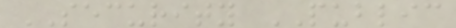SECURITY PUBLIC
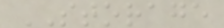STORAGE
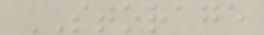STORAGE
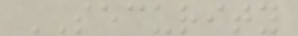SECURITY
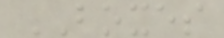BOXES
